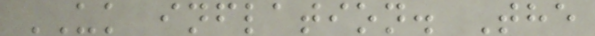UK inflation. The
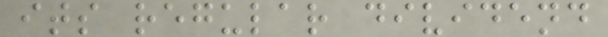its regular dividend
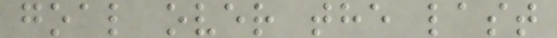goal over the last
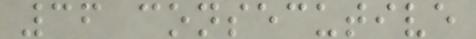36 consecutive
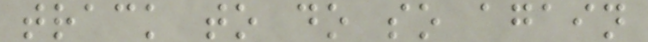track to do so again
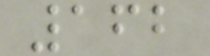162
